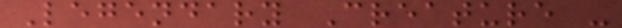Legendary Creature -
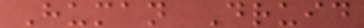Human Druid
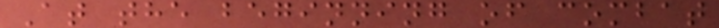At the beginning of combat
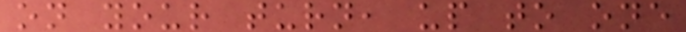on your turn, up to one
